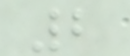2
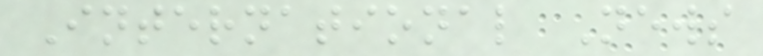International News
